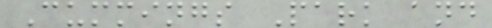Cummings Park and
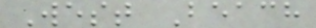West Beach
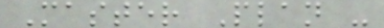Master Plan -
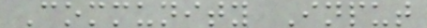Community Input
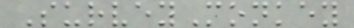SurveyMonkey
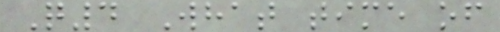Q4 What time of
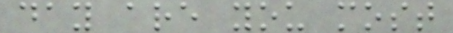day are you most
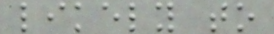likely to
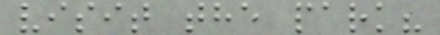visit the park?
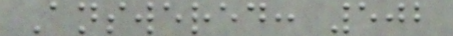Answered: 502
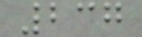237
